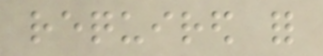required for
